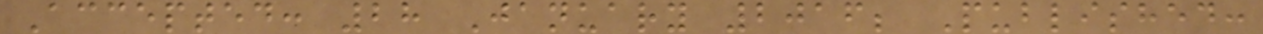Accepted: 28 January 2016; Published:
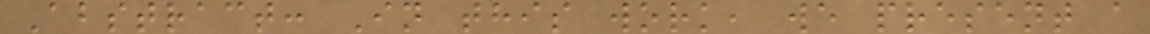Abstract: In this work, we present a
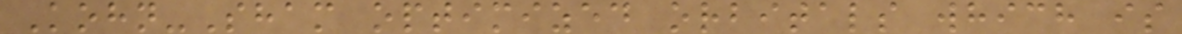Kohn-Sham optimized orbitals which is
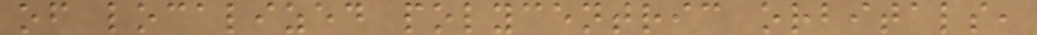of localized polycentric orbitals,
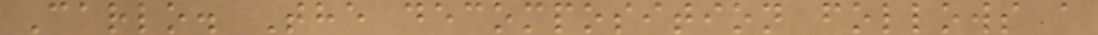Carlo. The decomposition follows a
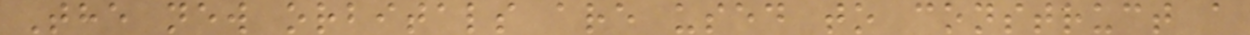The new orbitals are used to construct a
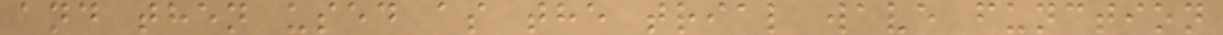and then used as the trial wave function
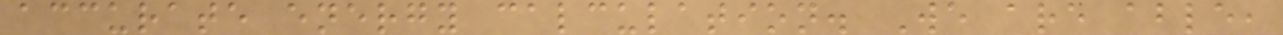accurate energy calculation. We are able,
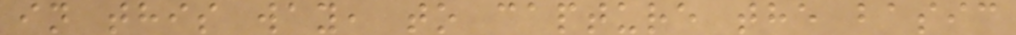in this way, to capture the basic
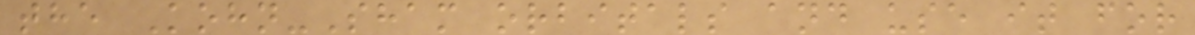the Kohn-Sham orbitals and use it for
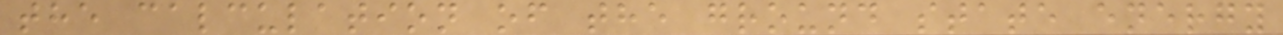the calculation of the ground state energy
